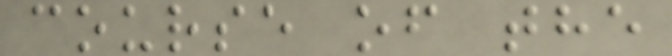course of the
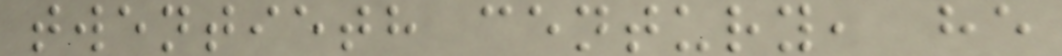twentieth century, he
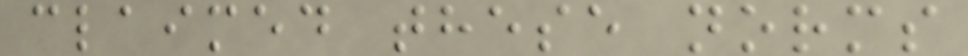claimed these norms
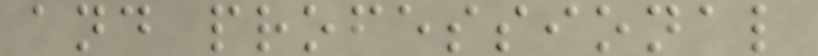and professional
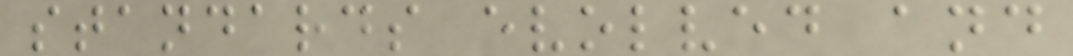standards evolved and
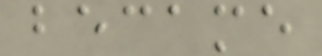became
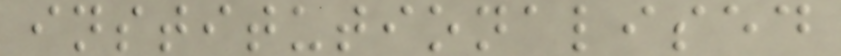institutionalised
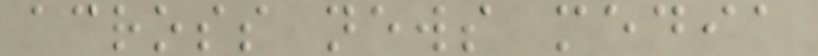across news media
